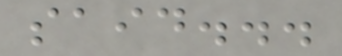said...
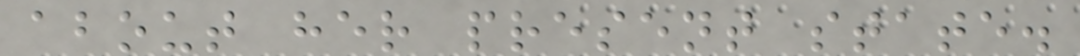about her present state.
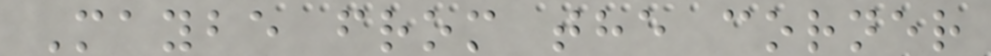Maybe from the corner
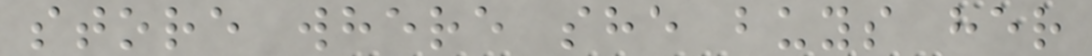store where she buys her
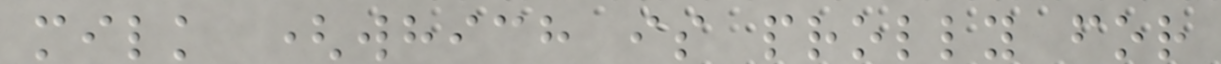milk (which is prolly for
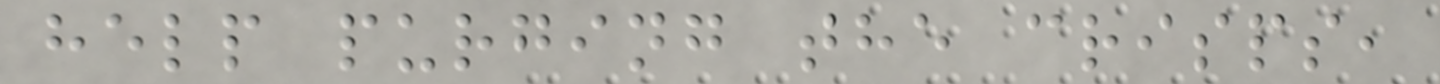help purging the crisps,
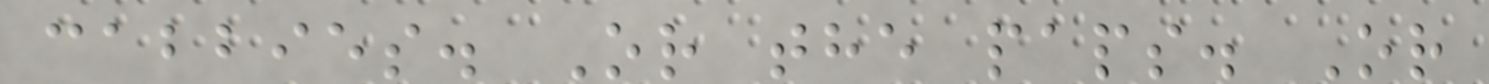cabbies. Or the paps. Or
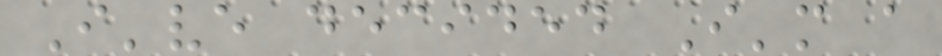I've decided I'm a
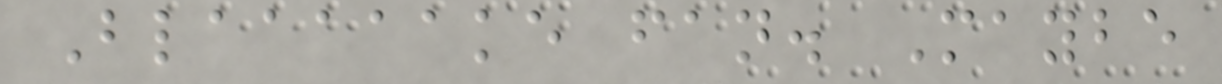Blaaaaake fan. Maybe
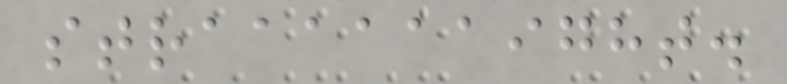straaaaaaight.
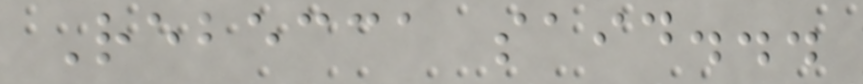Rebecca said...
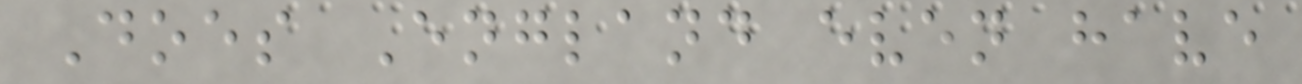Does England even have
